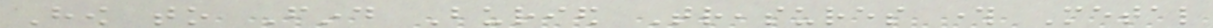How to Find Buried Treasures through Metal
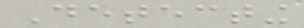Detecting
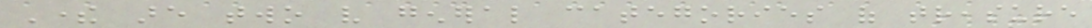There are two very general categories of treasure
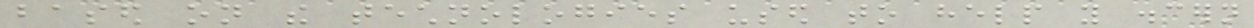based on the technologies used to help you discern
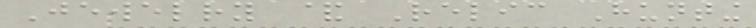Jewelry & Relic Hunting
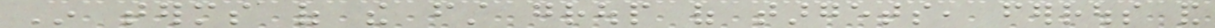In terms of the first group of targets, ferrous and
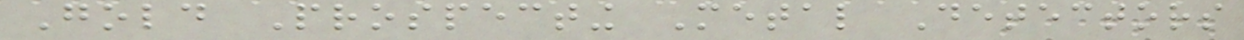Gold Prospecting Metal Detectors
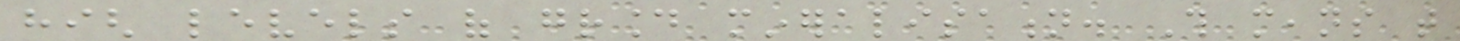high levels of ground mineralisation. This means that
